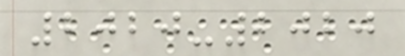2020-2020
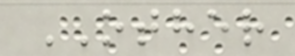OTHER
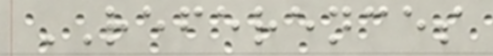REFERENCES
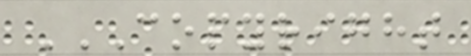COPYRIGHT
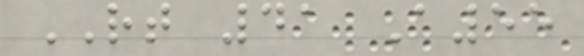RT 41 A55
